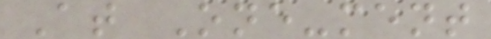At One-ment
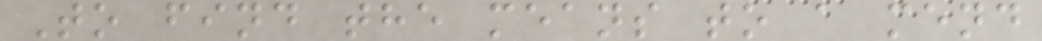To find the means to a mend
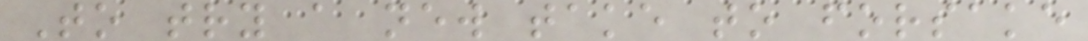To try a new take to forsake
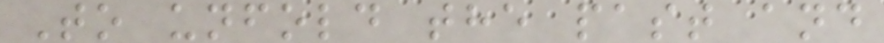To unfold the past and
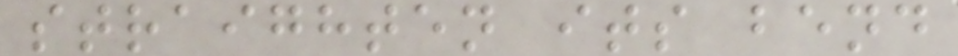straighten its bend
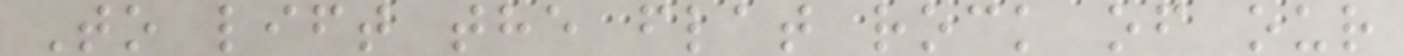To lift the flat rock of our
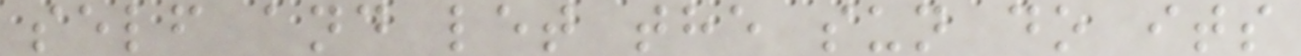self and let the sun do its
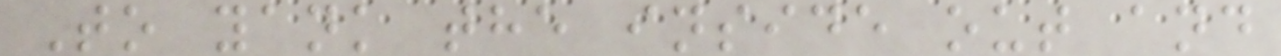To yank the inside out and
